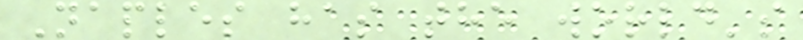Naples has the world's
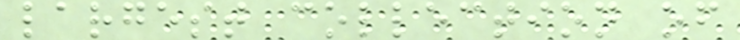largest collection of
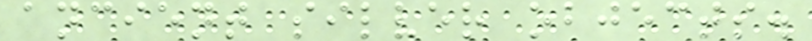ancient silver objects.
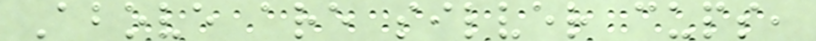Above are silver cups,
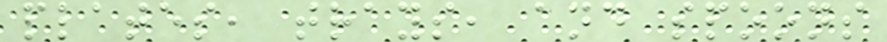plates, trays, and spoons
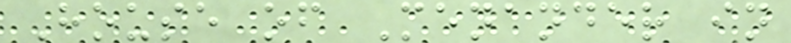House of Menander in
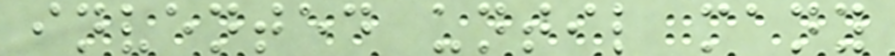invented until many
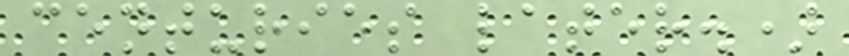centuries later.)
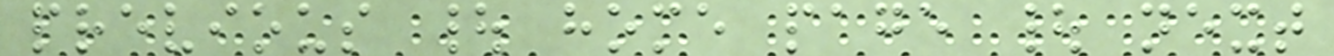previous | home page | next
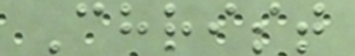Christ
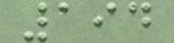194
